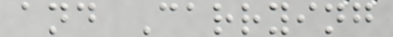and Carrying
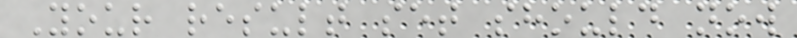Your result set should now
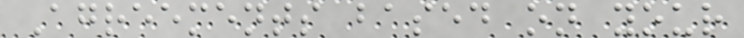Agreements based on your
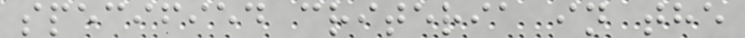specified criteria in the
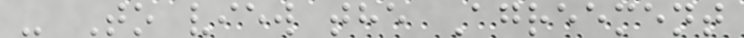- To view the Agreement
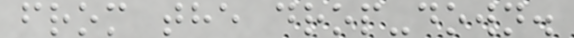from the drop-down.
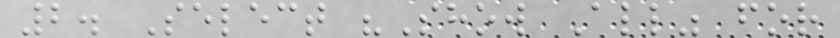2. Select "Show All" for
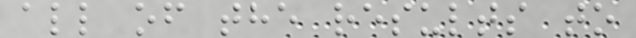all of the results to
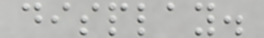display.
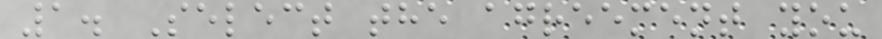1. Select the agreement you
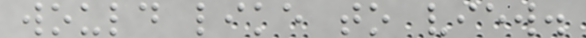would like to view.
